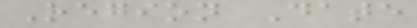Region Date
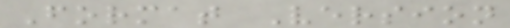Format Version
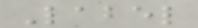Label
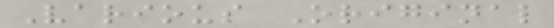Various Original
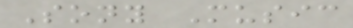Sony Music
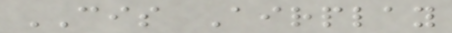CIS Airplay
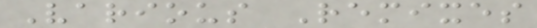Various Remixes
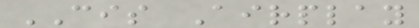CIS Airplay
